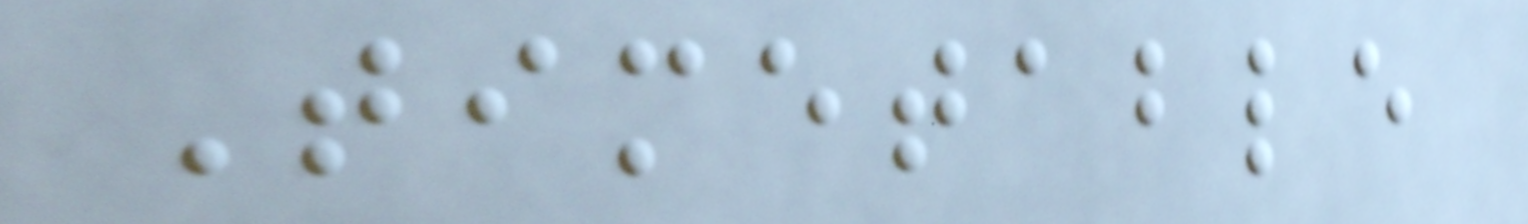Timetable
